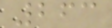263
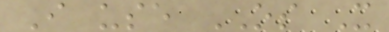I use OS X
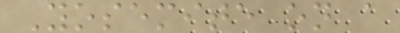Yosemite on a
